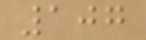107
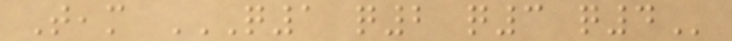Team Q1 Q2 Q3 Q4
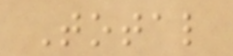Total
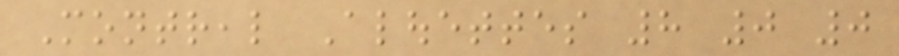Montreal Alouettes 8 0 0
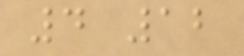4 12
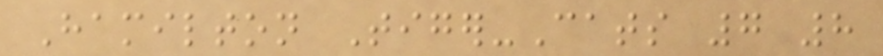Hamilton Tiger-Cats 7 8
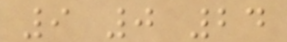9 0 24
